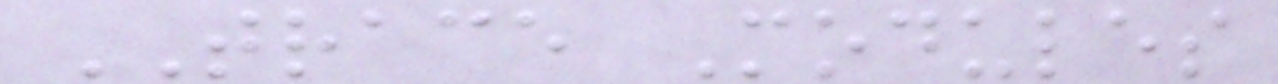TRACE Modules
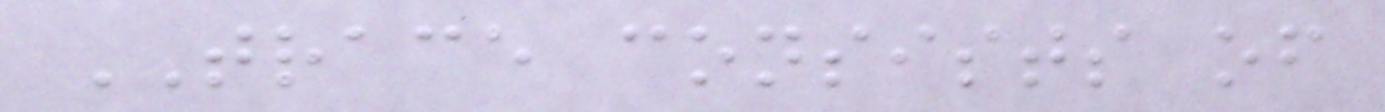TRACE consists of
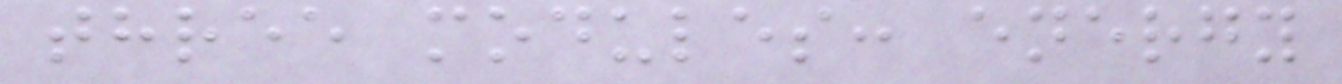three modules: energy
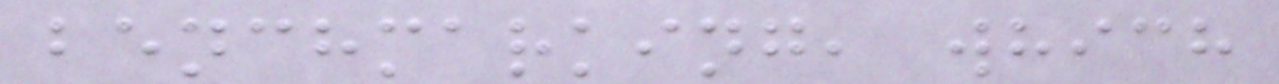benchmarking, which
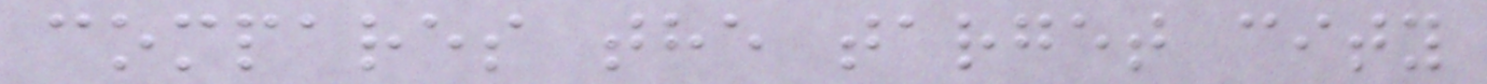compares the target city
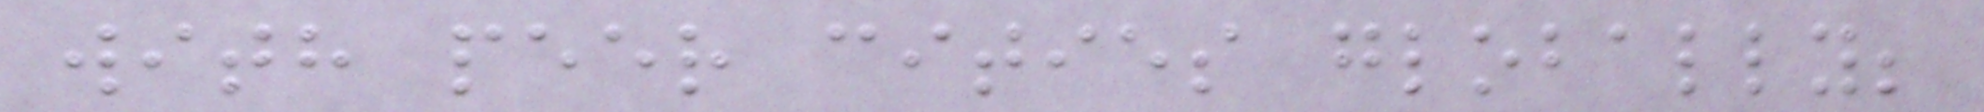with peer cities globally;
